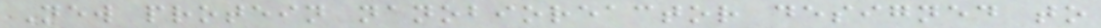New protein nanobioreactor designed to
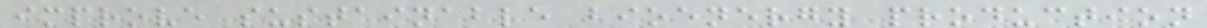improve sustainable bioenergy production
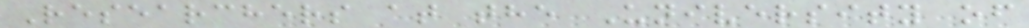Researchers at the University of
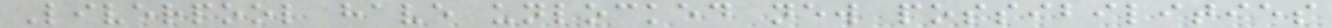Liverpool have unlocked new possibilities
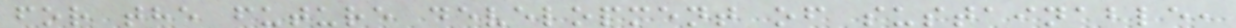for the future development of sustainable,
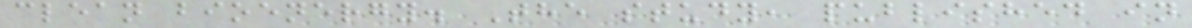clean bioenergy. The study, published in
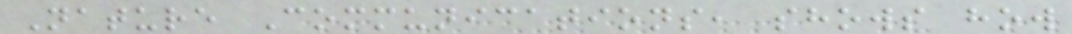Nature Communications, shows how
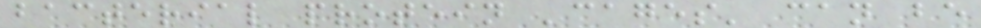bacterial protein 'cages' can be
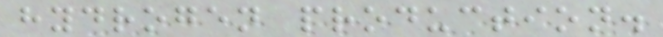hydrogen production.
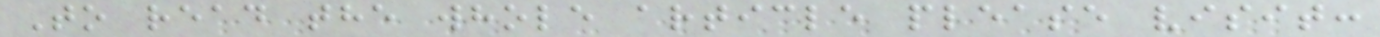To read the whole article please visit:
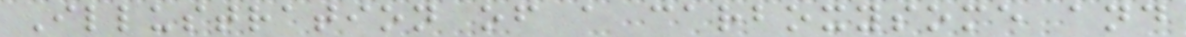Illustration of a carboxysome and
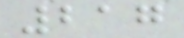217
